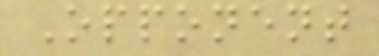Opponent
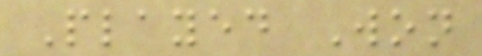Played Won
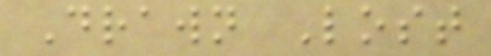Drawn Lost
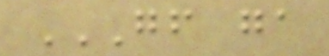GF GA
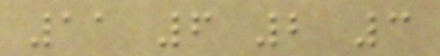11 6 2 3
